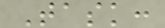Task:
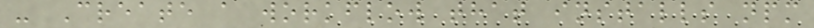- Create a workflow that installs npm
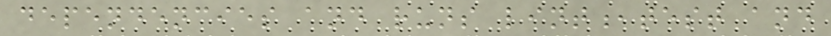dependencies and runs lint,test and
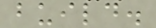build.
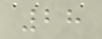28
